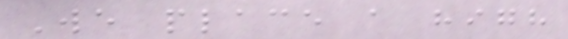We place a high
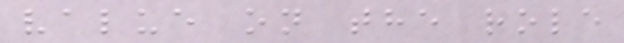value on the role
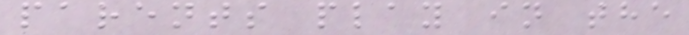parents play in the
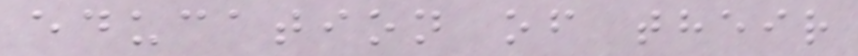education of their
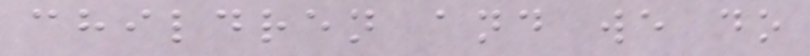children and we do
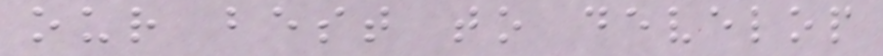our best to develop
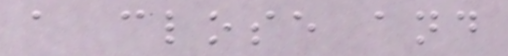a close and
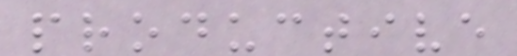productive
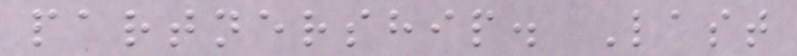partnership. Last
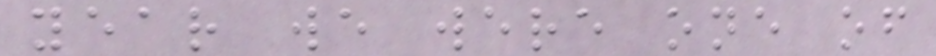year we were one of
